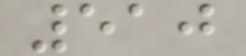510
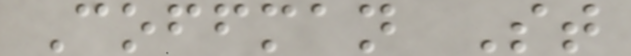Coffman St
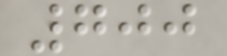700
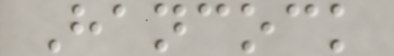Hancock
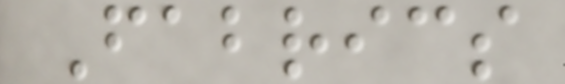Fabrics
